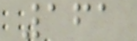161
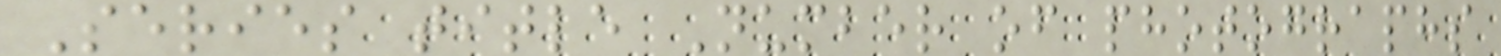Series title Number of photographs
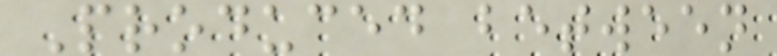Produced between
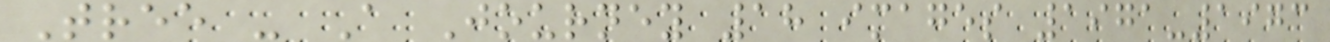Tree - A Journey 18 images 1971-1973
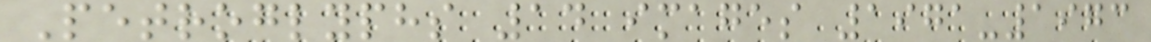Petroglyphs 14 images 1971-1973
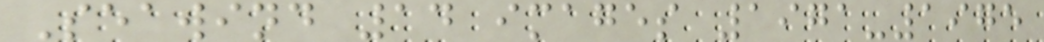Seawind 14 images 1971-1975
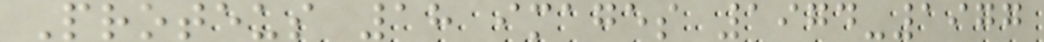Proteus 18 images 1974-1977
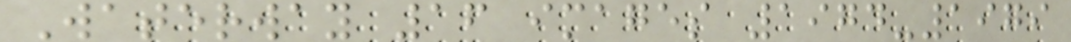Waterway 16 images 1974-1979
